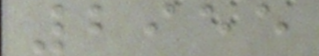2955
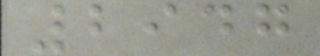2947
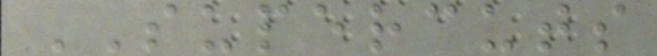SUPERCUTS
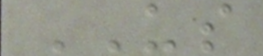US
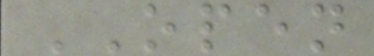OPEN
